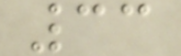33
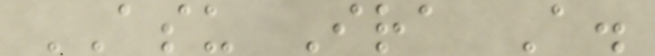ASU Ira A.
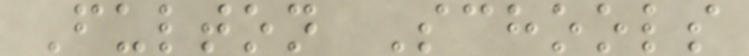Fulton Schools
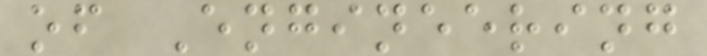of Engineering
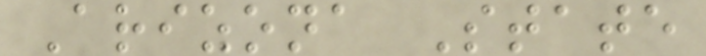Arizona State
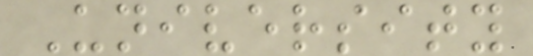University
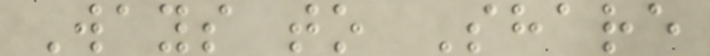Ways to Share
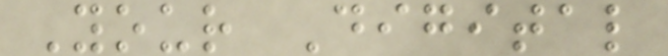Your Digital
